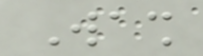Wash
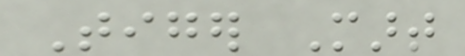Tiger Mart
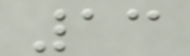13
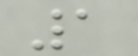1
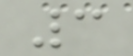3
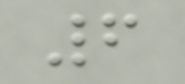6
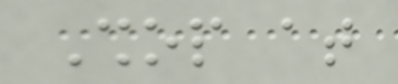Shop at
